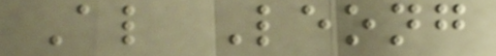Al Leong
